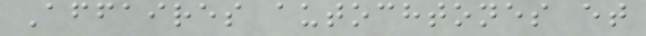Affaires autochtones et
